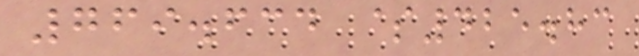769.634 $425.83
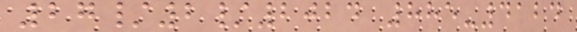27/2/2024 885-4124
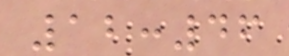12:46
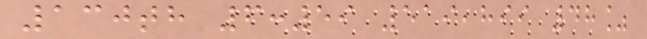130th 6:59 519,899 48%
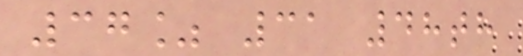37% 31 48th
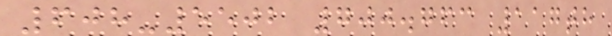608-5502 700.763 117th
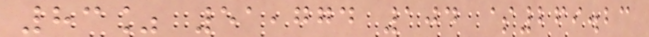83% 51,774 104 $269.23
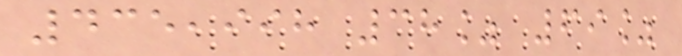435,998 38% 69%
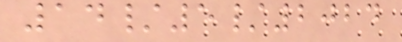14/5/2024
